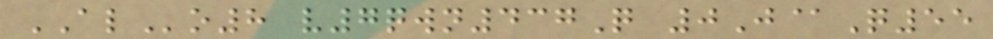ALo8 v7qwn437Q 0J@Q55
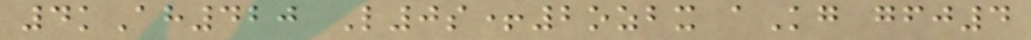4kAh420 L0s+2ozbx aKg gfj4
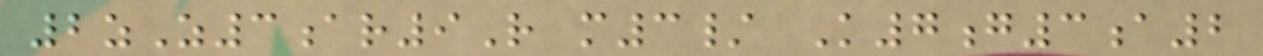2zZ3ar9R m3/ K7g3a2
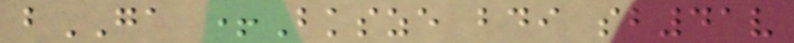bGA +Bksze bdi sb41v
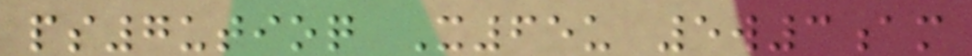ps7utioq X65u 5w3am
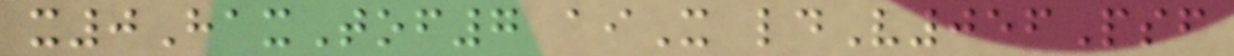x0HaxTof7 aiX ldV056Psf
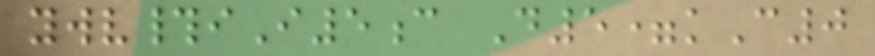ywv#iI5c D5=kC0
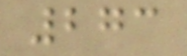273
